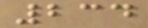234
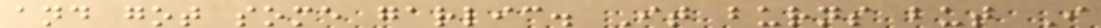and got some garlic. It burns but I
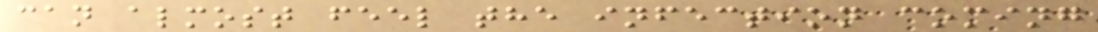can almost feel the infection coming
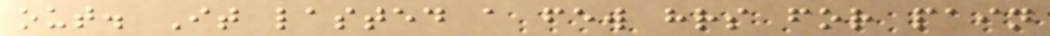out. It lasted a few hrs for pain
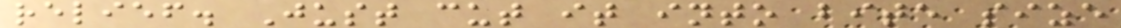relief. Just cut it into bite size
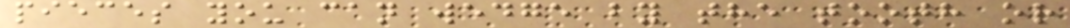pieces you can wedge by the tooth or
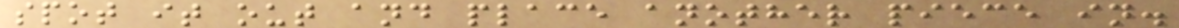spot it out and place another piece in.
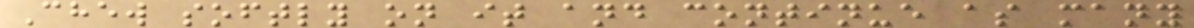Chew softly on it and continue as many
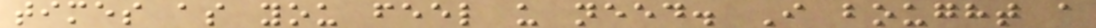times as you feel u need. I bought a
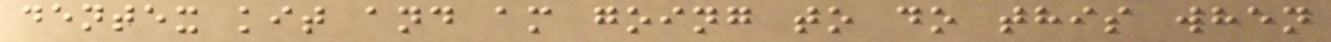dentex kit and am going to do this when
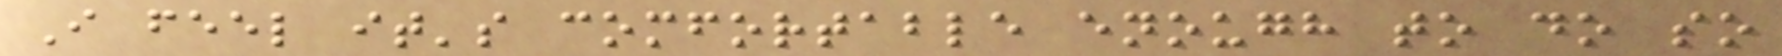I feel it's comfortable enough to do so
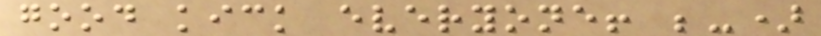good kick everyone! ;-)
